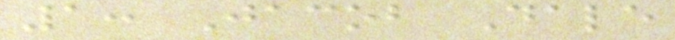1: Jacob Dale
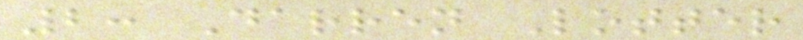2: Darren Lotter
